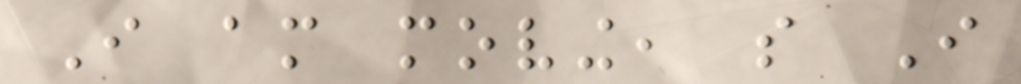I am moving, so I
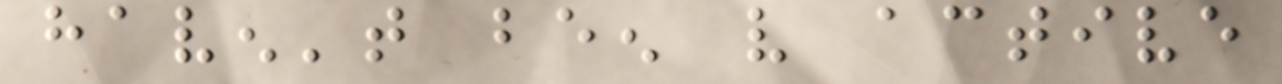haven't been very active
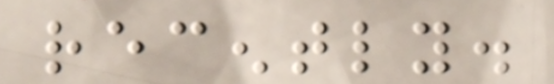recently.
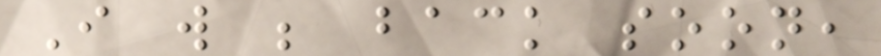I will be back soon,
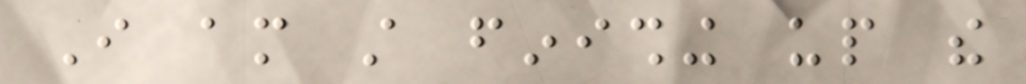I am still finishing up the
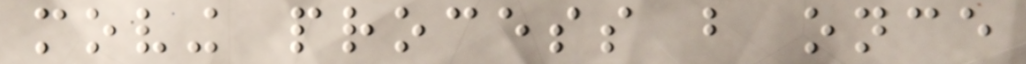moving process but once
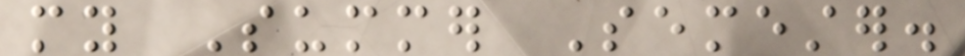my Summer Semester.
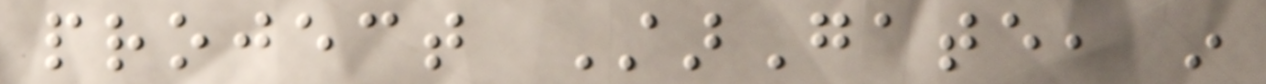project StarGate, in
